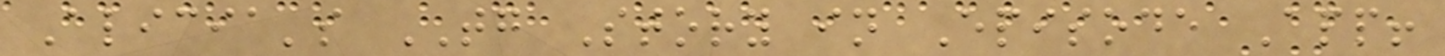Alicia's TG Story in Episode App!
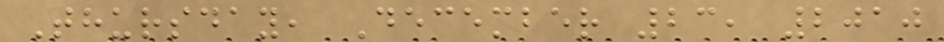Thursday, December 23, 2010
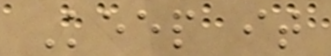Keep it
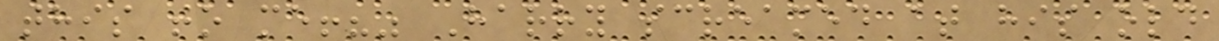this to me!?" Harry screamed at his old
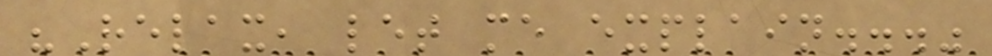"Relax, let me explain..."
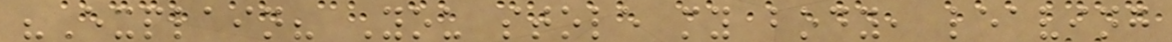"Explain? You stole my body, leaving
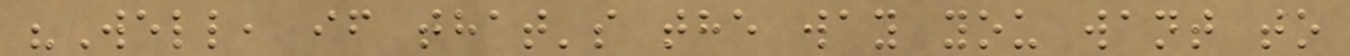"Well, if that's the way you want to
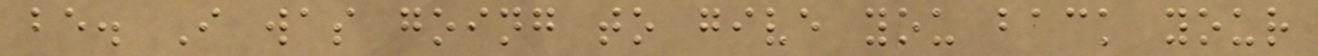be. I was going to give you back your
